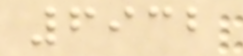6932
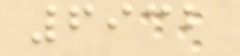6932
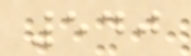540
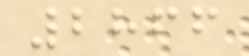2866
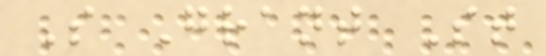S Grant St
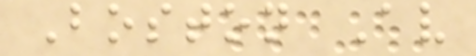Boston Av
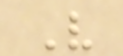V
